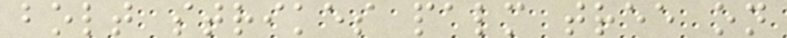bolt strikes palm tree on
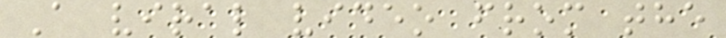A viral video from the
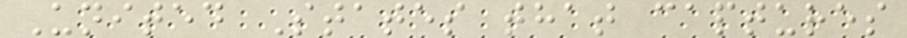United States that captures
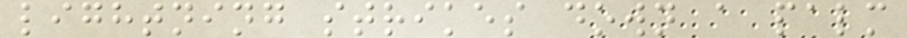lightning strikes down a palm
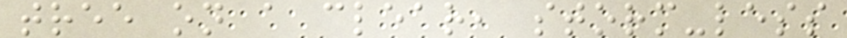tree on a clear, storm-less
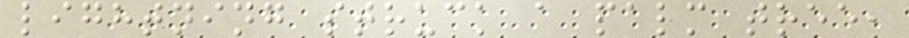lightning struck a palm tree,
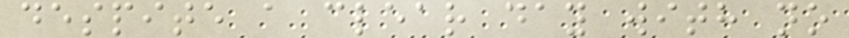despite a clear day with no
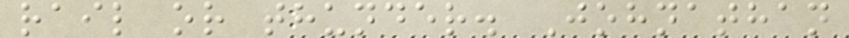rail or thunder. Johnathan
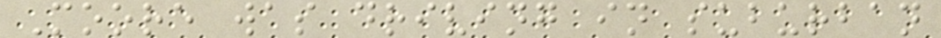Moore was driving in suburban
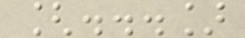[...]
